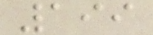199
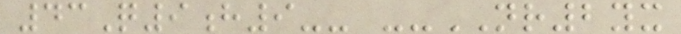43Q9h9-- --NR2yx
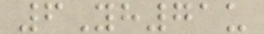6Yh71u
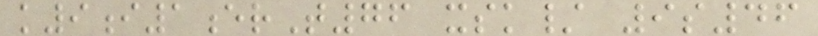k9i1erT76 xsk/ 9s46
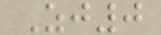Zj0
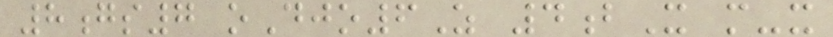8gs7 oDjo6Z 4bX m-x
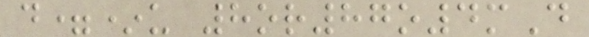d=*u 8or87o4mD
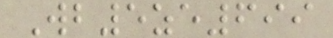Wb5ze699
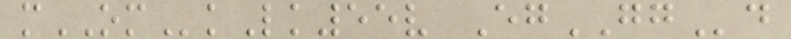mOMkLk55v EgGGd
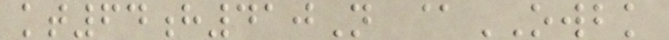kt64h410N @OWBK
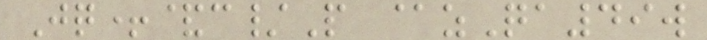Jq+&c/P @zQa49w
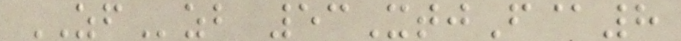ZFzb 53XtjF@8
